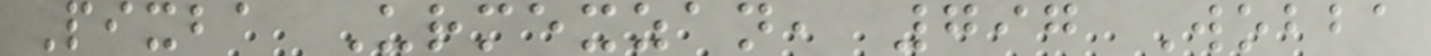Pixba Urmexzan, 797 Wobba
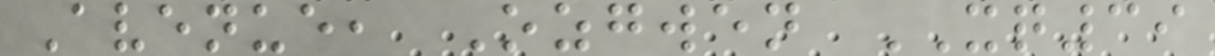Avenue, Ozgwen XQ39
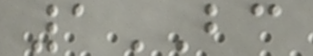1BC
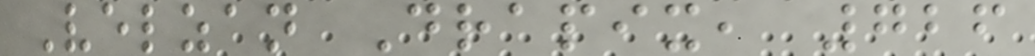Velzan Drapix, 726
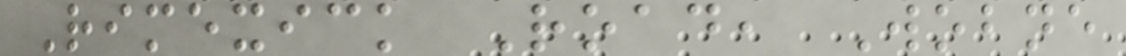Rimexick Road, Wobne
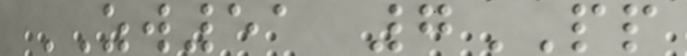ZW51 7PP
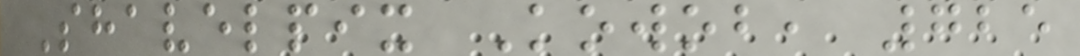Shavelpix Kowob, 725
